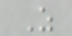Z
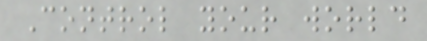Control your world
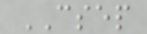CSEP
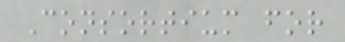Consortium for
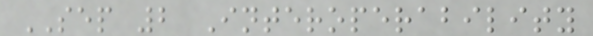SEP 2 Interoperability
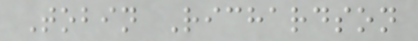Tobin Richardson
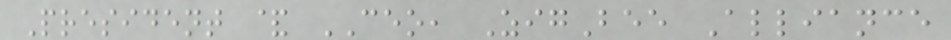President & CEO, ZigBee Alliance
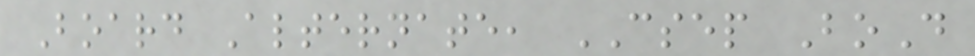Board Alternate, CSEP BoD
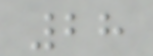28
